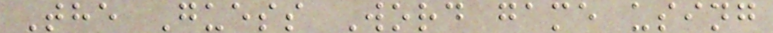The Guess Word game using
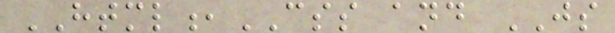HTML,CSS and JS
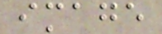image
